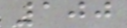100
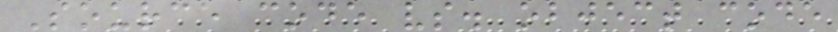Source code vs. object code
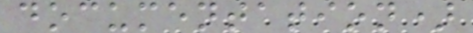documentation)
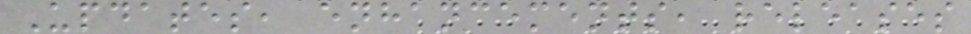Updates, enhancements, releases
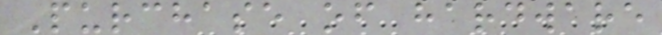Purchase of hardware
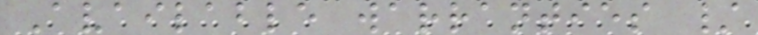Available warranties /
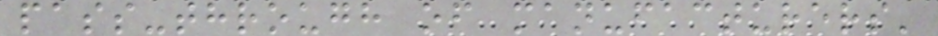pass-through of manufacturers'
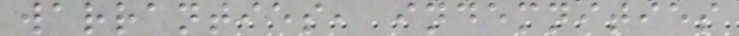warranties, indemnities
